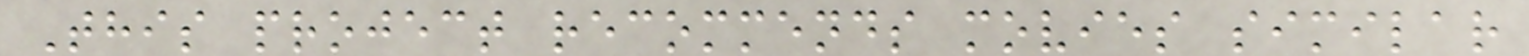This project recommends movies similar
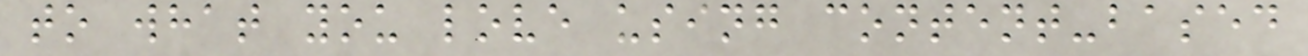to what you love using content-based
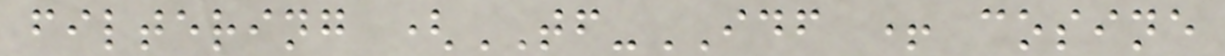filtering (TF-IDF + cosine
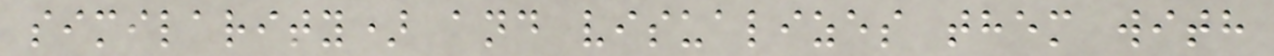similarity) and visualizes them with
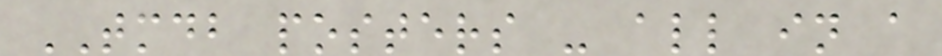TMDB posters - all in a
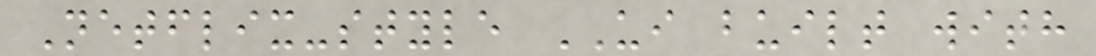Netflix-style UI built with
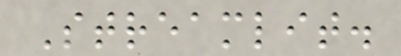Streamlit.
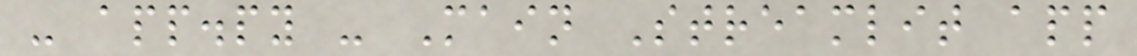- app.py - Main Streamlit app
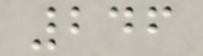246
